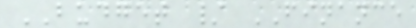BUDGET / FINANCE
